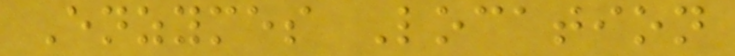Enzymes Location
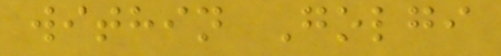within Golgi
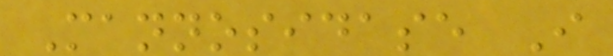Mannosidase I
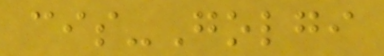cis-Golgi
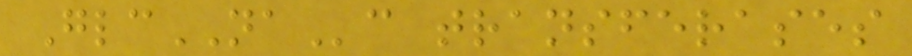GlcNAc transferases
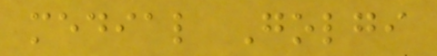medial Golgi
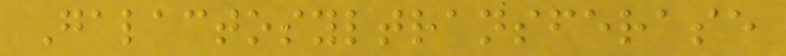Galactosyltransferase
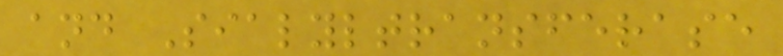and Sialyltransferase
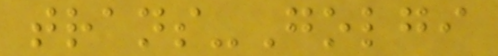trans-Golgi
